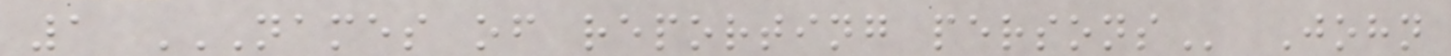1 NAMES OF REPORTING PERSONS John
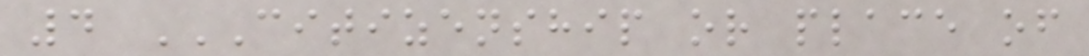4 CITIZENSHIP OR PLACE OF
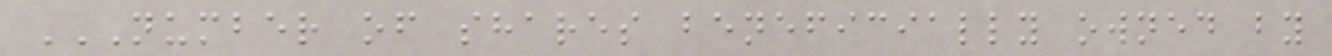NUMBER OF SHARES BENEFICIALLY OWNED BY
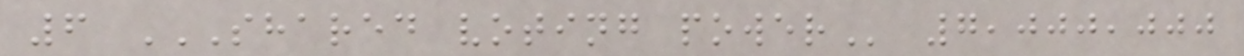6 SHARED VOTING POWER 7,000,000
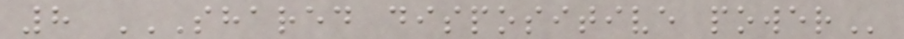8 SHARED DISPOSITIVE POWER
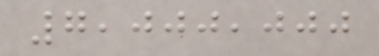7,000,000
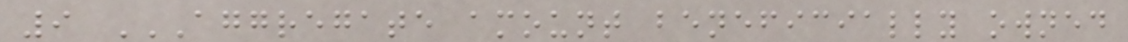9 AGGREGATE AMOUNT BENEFICIALLY OWNED
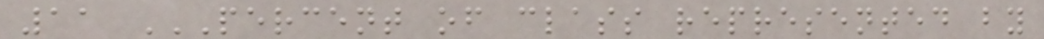11 PERCENT OF CLASS REPRESENTED BY
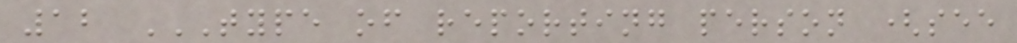12 TYPE OF REPORTING PERSON (SEE
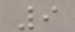9
